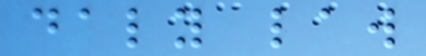daly law
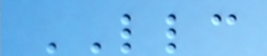LLC
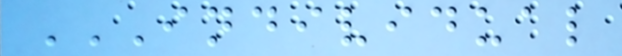INDIVIDUAL
